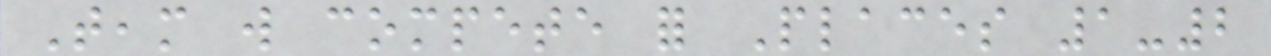Team will compete for Places 1-2
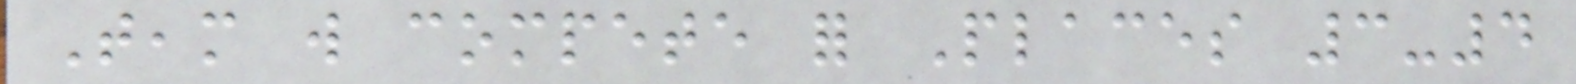Team will compete for Places 3-4
